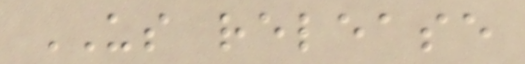US release
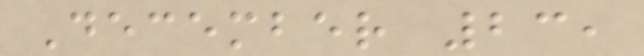December 23,
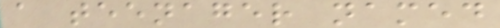a teenager named
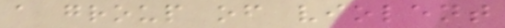a group of violent
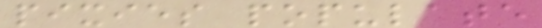pixies populate
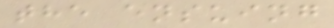the ensuing
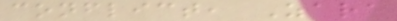conflict, Zara
